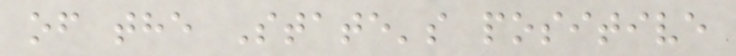of the State's positive
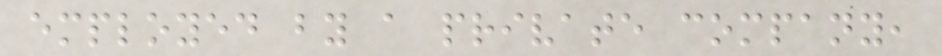employed by a private company,
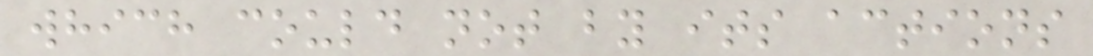which could not by its actions
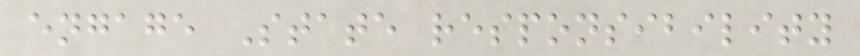engage State responsibility
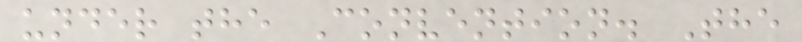under the Convention. The
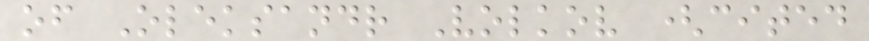of Oleksandr Volkov (cited
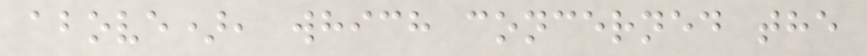above), which concerned the
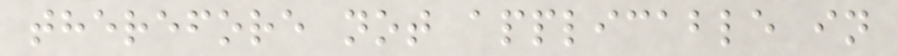therefore not applicable in
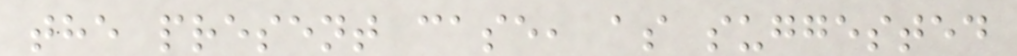the present case, as suggested
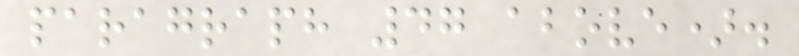paragraph 47 above).
